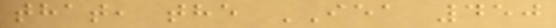that, the IEA 450
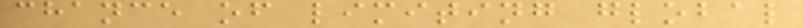chance of limiting global
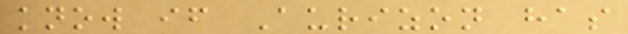know if Aurizon has
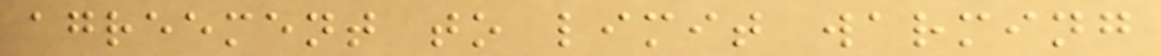agreement to limit warming
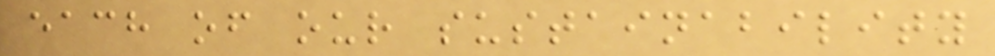each of our sustainability
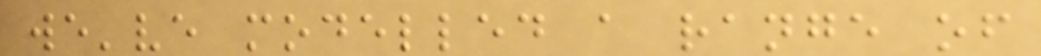we've modelled a range of
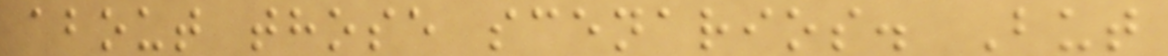about those scenarios. But
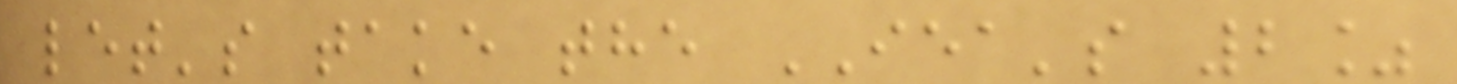let's take the IEA's 2%
